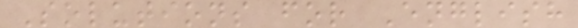Solutions for English
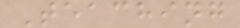Teaching
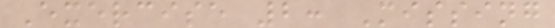Exercise 2: Missing
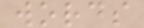words
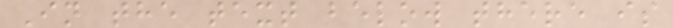In the text below there is
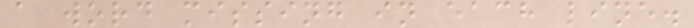a word missing in each line.
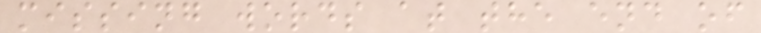missing words at the end of
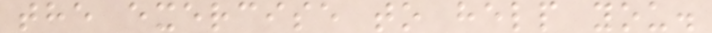the exercise to help you.
